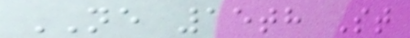NE 15th St
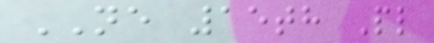NE 15th Pl
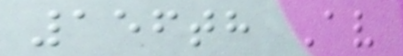156th Av
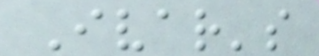Ivar's
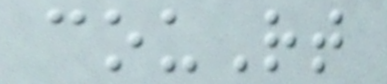couRt
